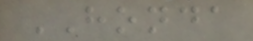HONDA
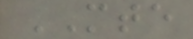MTE
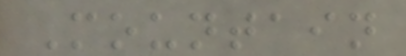Mountain
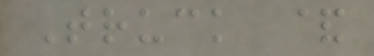Truck &
